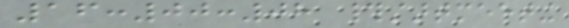16:00:08 #startmeeting
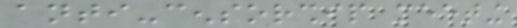anti-censorship meeting
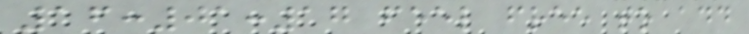16:01:17 feel free to add
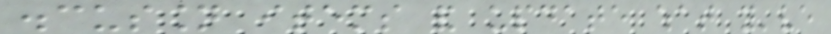discussion items and update what you've
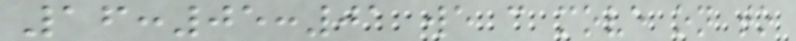16:05:01 we can move on to
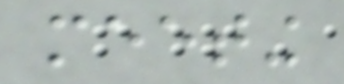meeting
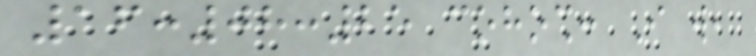16:08:25 cohosh: I will,
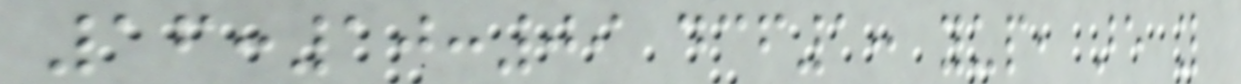16:10:09 dcf1: yup, are you
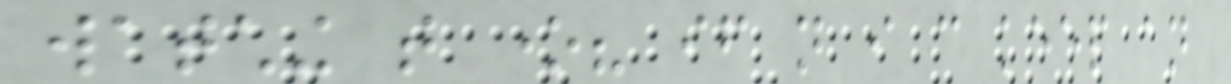watching that one? if not i can keep an
